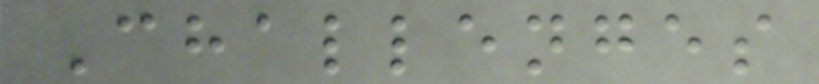Challenges
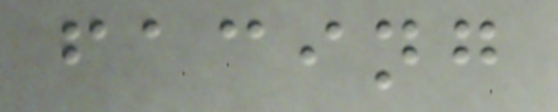facing
